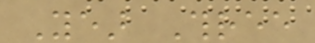Year Three
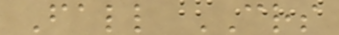Fall CRS
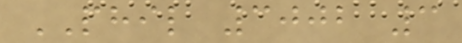PHIL 3002 3
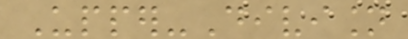Upper-Division
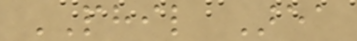PHIL Area
